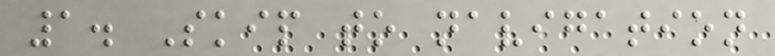1. Skip to navigation
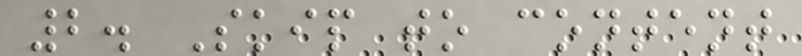2. Skip to content
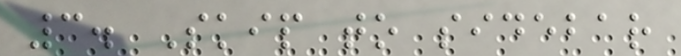3. Skip to sidebar
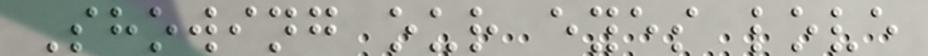Showing our eyes love
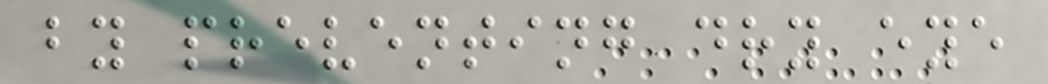by preventing dry eye
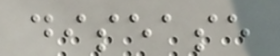disease
